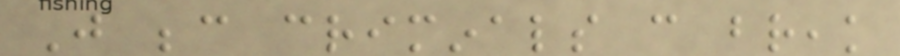Just because criminals can break
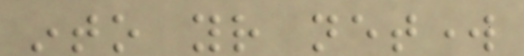into your network
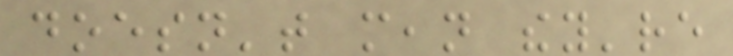doesn't mean they're
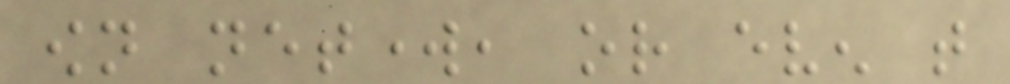own network, or even that
